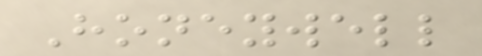Honeywell
